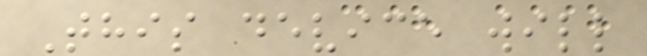This device will
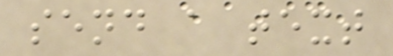send a text
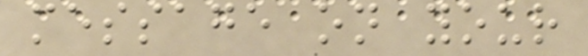message on your
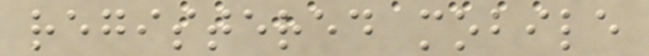registered mobile
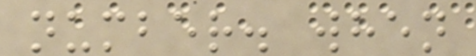number. when
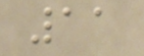11
